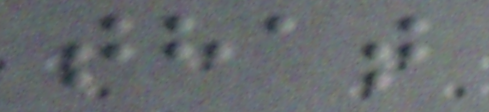that
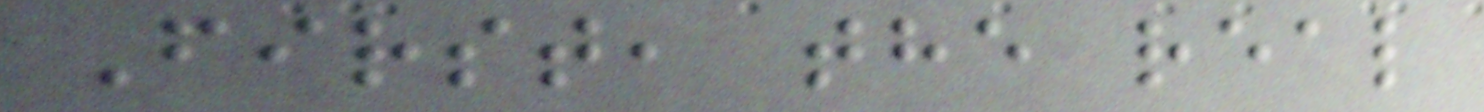First, the real
